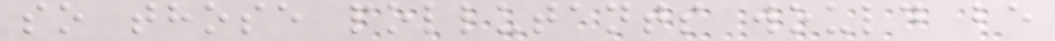so those pollutants would be
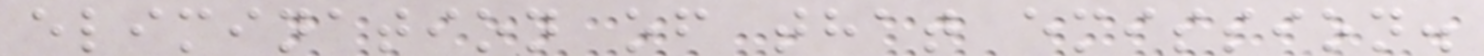elimination of that emission.
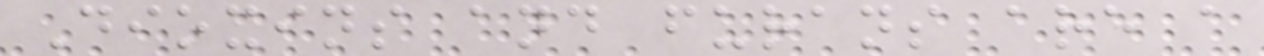Dioxins and furans are a
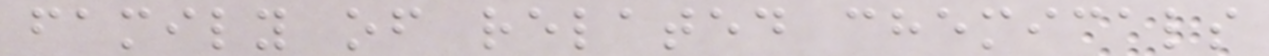family of related chemicals
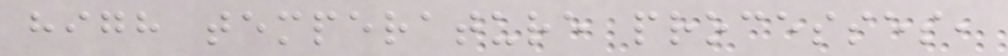high temperature processes,
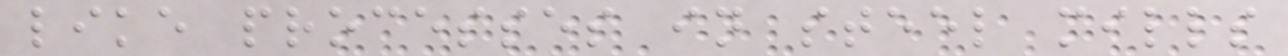like processes in steel mills
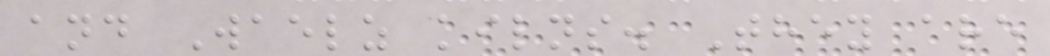and Waelz kilns. They are
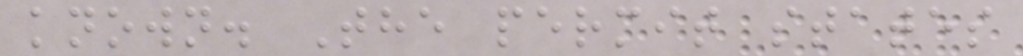known. The permit states
